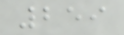259
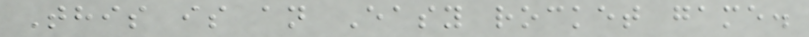This is an Easy rocket game.
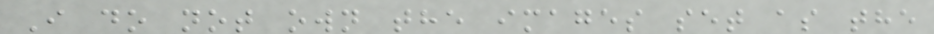I do not own the images set as the
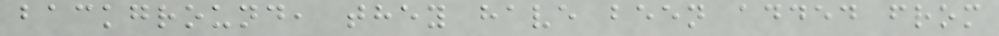background, they have been added from
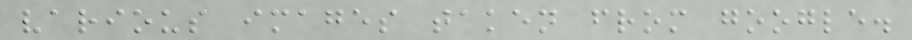various images taken from google.
